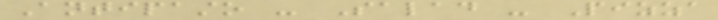Antipasto - Salad - Pizza
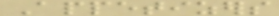Appetizers
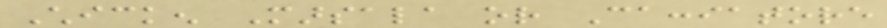Chicken Marsala or Cacciatore
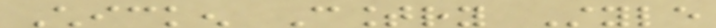Chicken Country Style
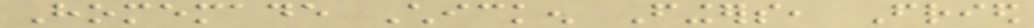Homemade Chicken Fingers, Fried
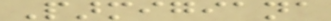Parmigiana
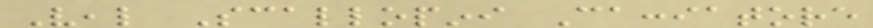Veal Scallopini Cacciatore
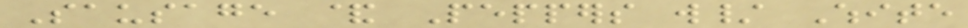Sausage & Peppers w/ White
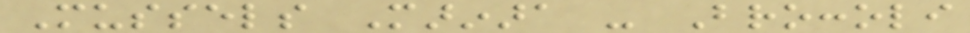Mussels Marinara - Broccoli
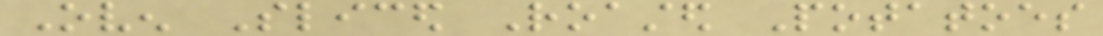Oven Sliced Roasted Potatoes
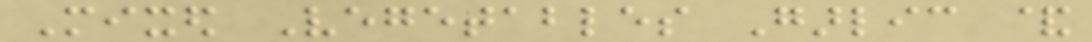Mixed Vegetables Garlic &
